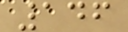146
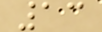13
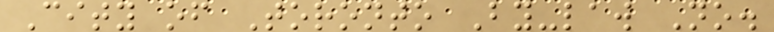City of Toronto By-law No.
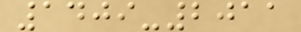1409-2011
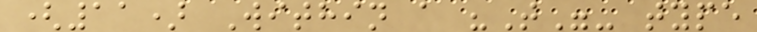(11) Within a "T"- type
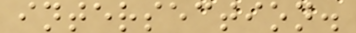intersection.
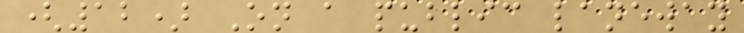(12) On a public laneway
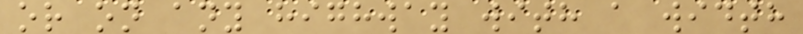or on any highway with a width
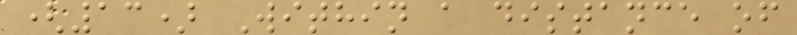(13) Within a distance of
